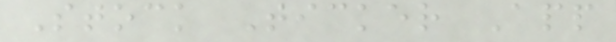Stock Ticker App
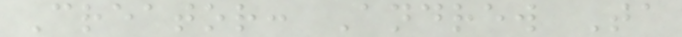Creator: Andrew Ta
